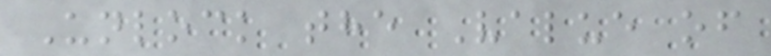Unlock the Value of
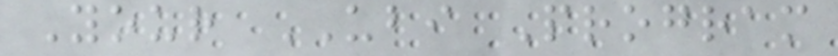Your UBI Program
